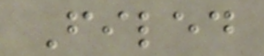Filed
